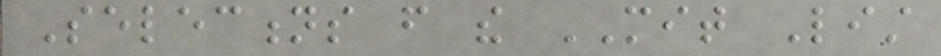Selections from the MIT List
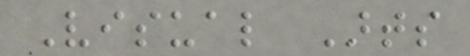Visual Arts
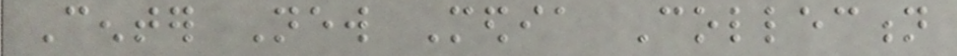Center New Media Collection
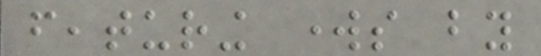featuring works by
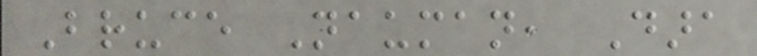Bruce Nauman, Dara
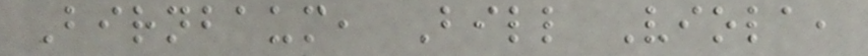Birnbaum, Bill Viola,
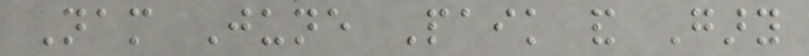Nam June Paik and Gary
